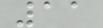11
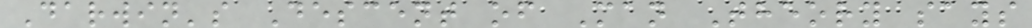Darwin's Descent of Man Theory says
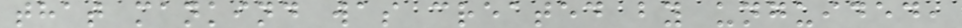that mankind was created by unguided,
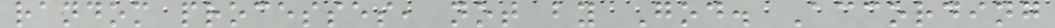random processes, not by God. According
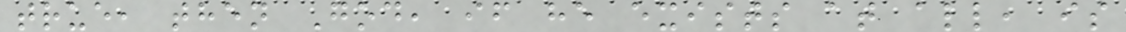true, then God, if he exists at all, is
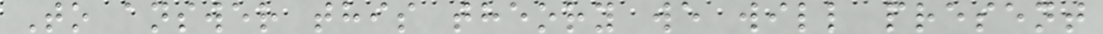To answer this theory we will present
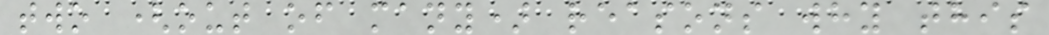two (out of many) reasons why this
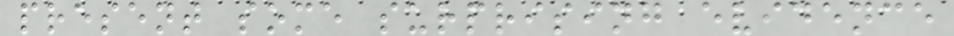present some surprising evidence
